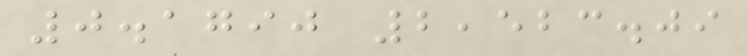0.1790 2,523.09
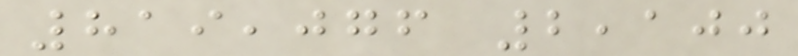819,076 2,100
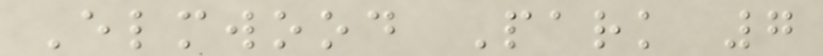Elmwood Park 7
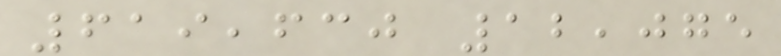619,630 12,075
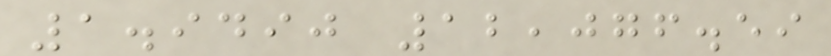1.9490 12,076.59
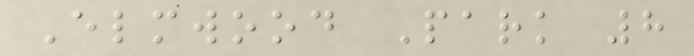Elmwood Park 8
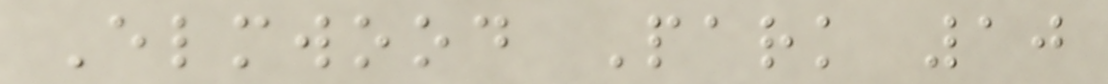Elmwood Park 10
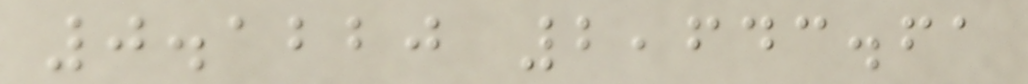0.1220 2,643.61
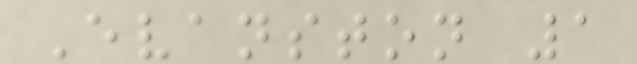Evanston 1
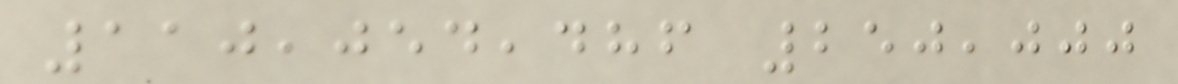110,054,486 250,000
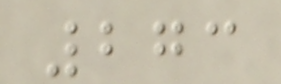273
